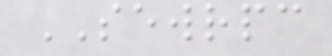SEWRPC
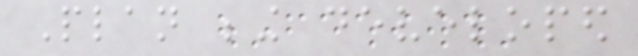Plan being developed
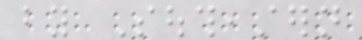by Southeastern
